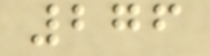276
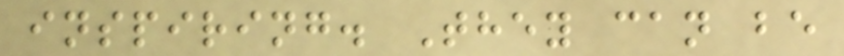inspiring. They can be
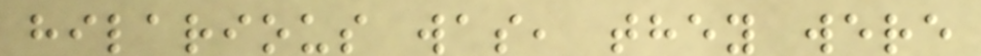hilarious was, they were
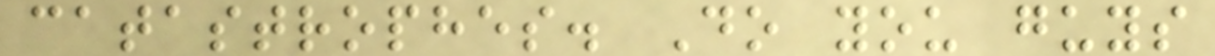catastrophes. Do you guys
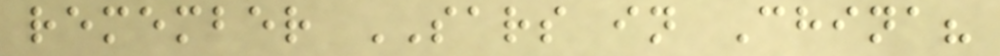remember SARS in China?
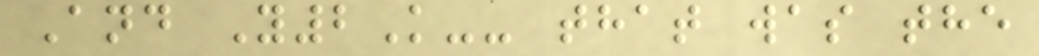And Y2K-- that was the
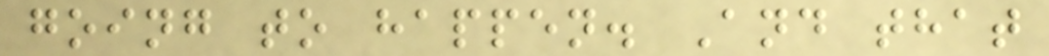going to happen. And that
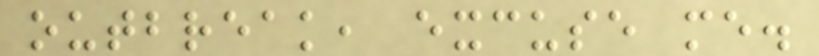outbreak, excuse me.
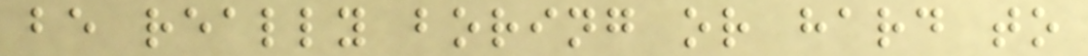be really boring or hard to
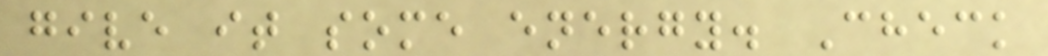give it some energy. Check
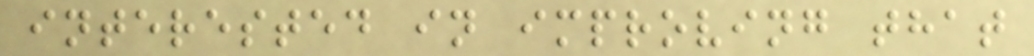interested in improving that
